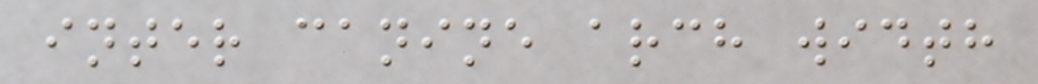inter canine arch width
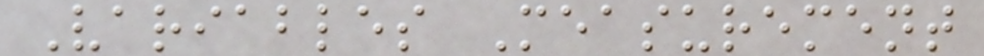Variables Measurement
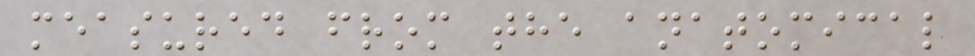measured from the anatomical
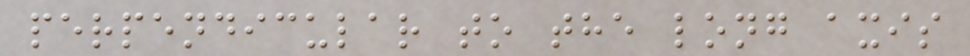perpendicular to the long axis
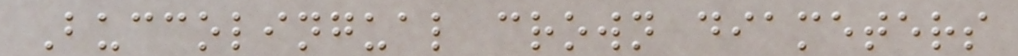Buccolingual crown diameters
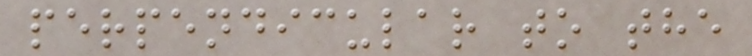perpendicular to the
